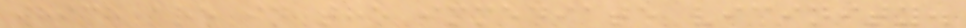which are in the immediate vicinity.
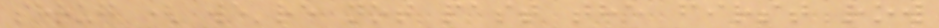shrug ( we're not past the first row
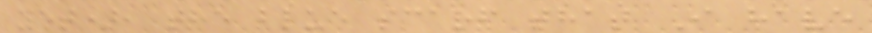yet), the blue scarf that I have
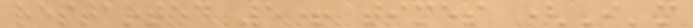restarted 5+ times (I'm
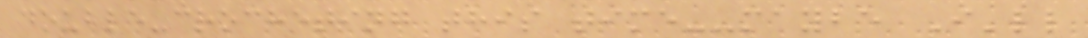double-crocheting this time--maybe I'll
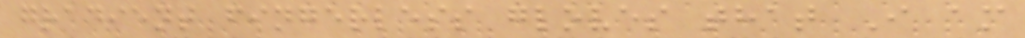gradient fingerless gloves that I am
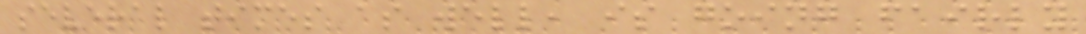several times as well, is going fairly
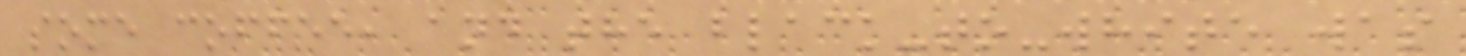some coffee, and the black-to-white was
